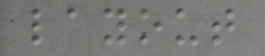layout
